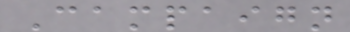Campaign
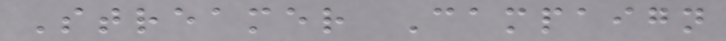Streamer Campaign
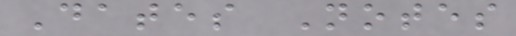Dates Notes
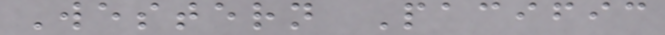Western Pacific
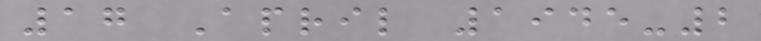17 April 1945-2
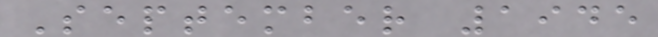September 1945
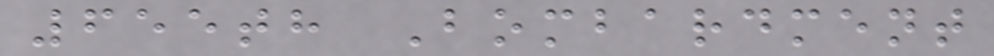655th Bombardment
